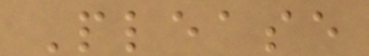Please
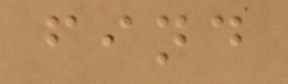find
